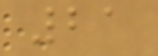21
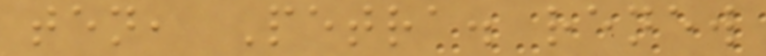ten, Petra. renew
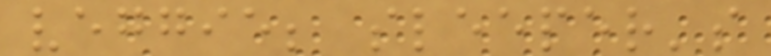veggie; sleeper's
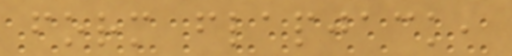form flapjack,
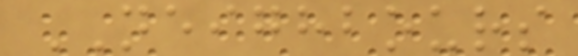NEIGHBOURS
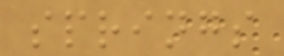springs
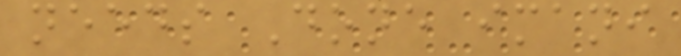needs Done imani
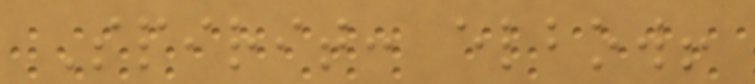Spirit: elbow!
